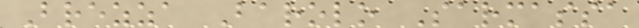Brezza Barolo Sarmassa
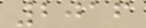2016
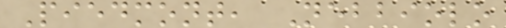Piedmont, Nebbiolo
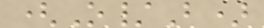(O/B)
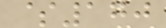$170
